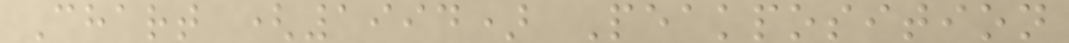Chart (1994) Peakposition
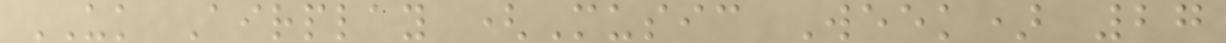UK Airplay (Music Week) 27
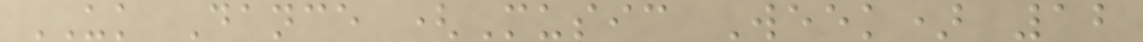UK Dance (Music Week) 12
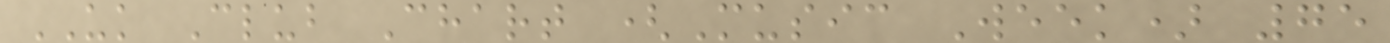UK Club Chart (Music Week) 75
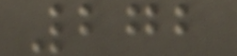272
